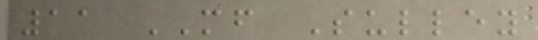11 MF Sulley
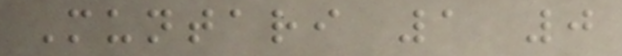Muntari 1 0
